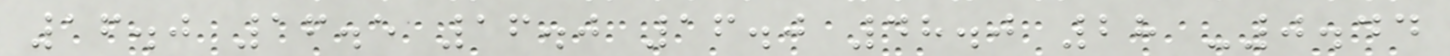16.0 16.5 16.0 16.0 48.0 28 -0.44
